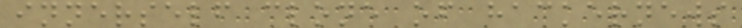innerself clone of hackernews
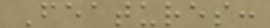Features:
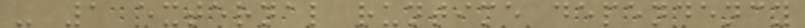- 1 external runtime dependency
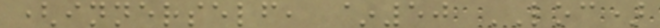(innerself, ~50 LOC)
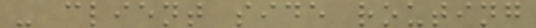- client side routing
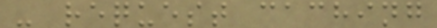- request caching
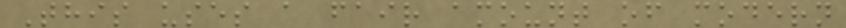This uses a fair amount of modern
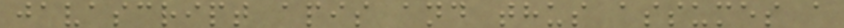javascript apis and thus assumes a
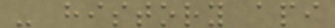- history api
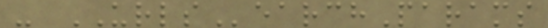- URLSearchParams
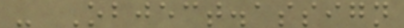- Object.assign
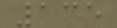135
